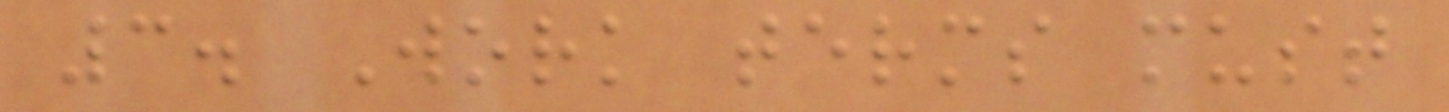3. Work terms must
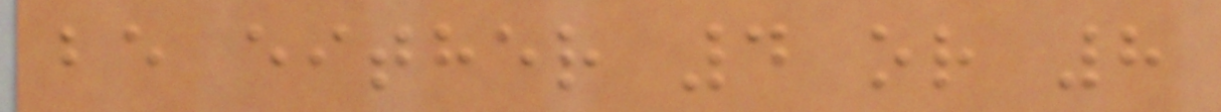be either 4 or 8
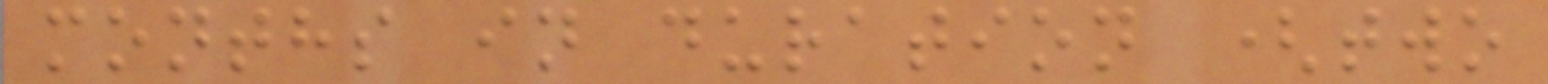months in duration (two
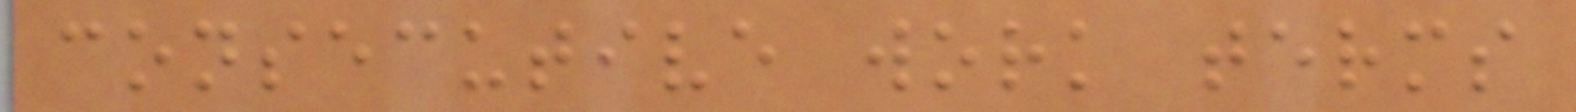consecutive work terms
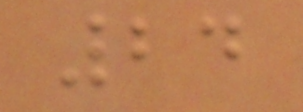24
